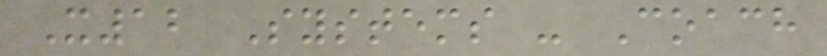X12 Systems - Coach
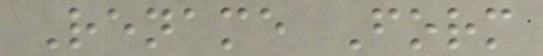Rename Form
